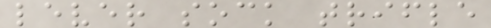lever sock trifle
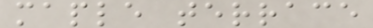maple terrace
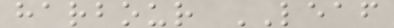harbour LEAF
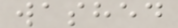washed
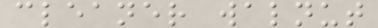cleaner walnut
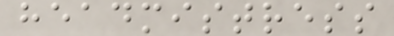headmistress
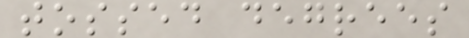tossed degrees
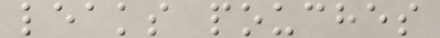leaks pouches
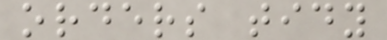orders tidy
